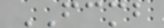FCMB
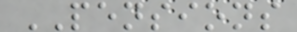PENSIONS
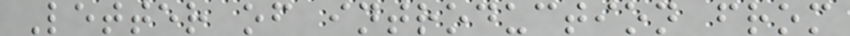Letter of introduction from
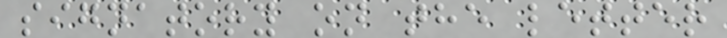signatory on the letter
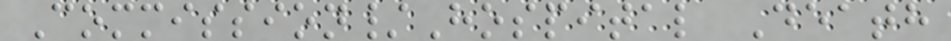Commission/Hospital Death
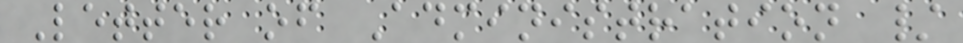Letter of Administration /
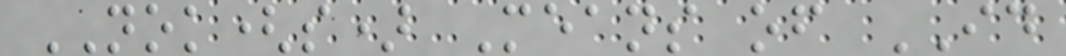NOK(s) Means of ID
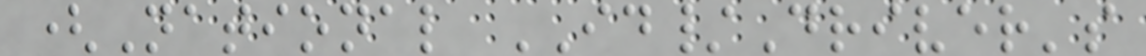(National ID/Driver's
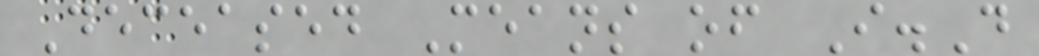Deceased Means of I.D
